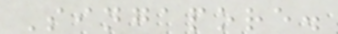Singapore.
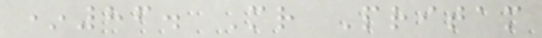*86. Mr Pritam
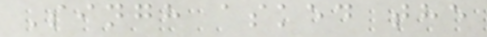Singh asked the
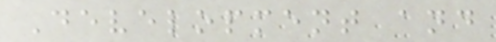Development and
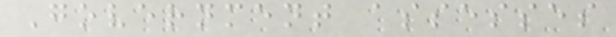Government assesses
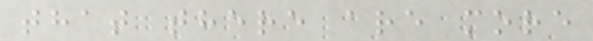that there are more
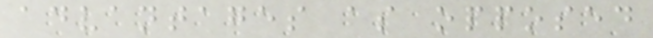advantages as opposed
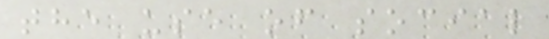the use of social
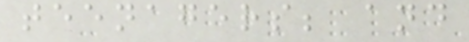teenagers; and
